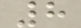8
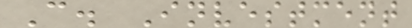C. Investment
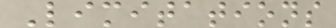Limitations
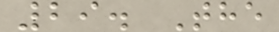29. The
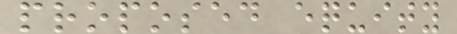proposed equity
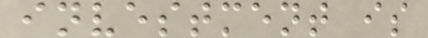investment is
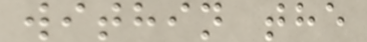within the
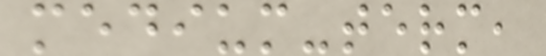medium-term,
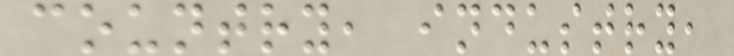country, industry,
